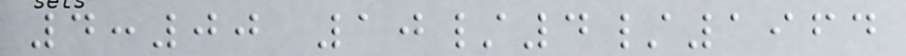4:00 10/4/1964
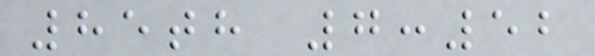85th 7:52
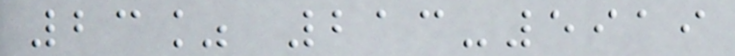23% 213-5919
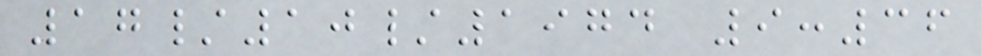17/10/1974 9:36
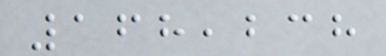168,238
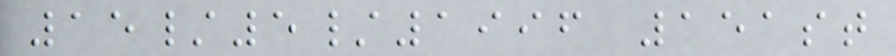15/5/1996 151st
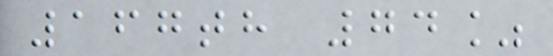167th 74%
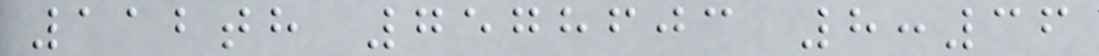112th 7578603 8:36
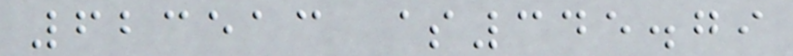623513 $345.79
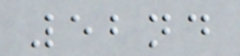52nd
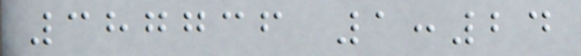387736 1:24
